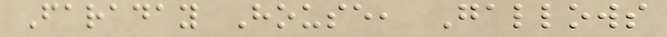Faraday House, Gallows
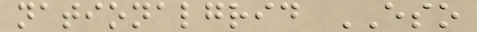nationalgrid ESO
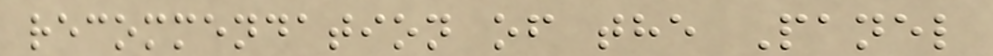recommendation of the Panel
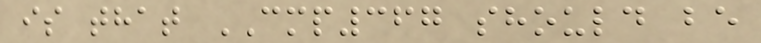is that CMP367 should be
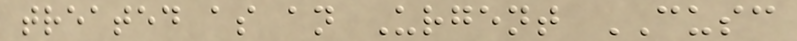treated as an Urgent CUSC
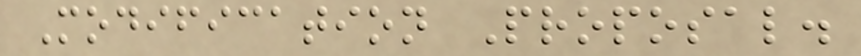Modification Proposal.
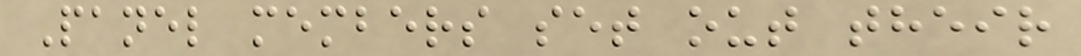Panel members set out their
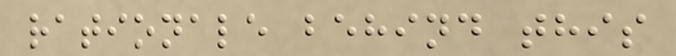rationale behind this
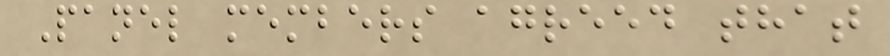Panel members agreed that
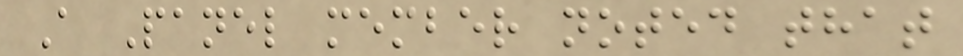A Panel member noted that
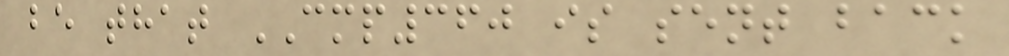be that CMP360 is sent back
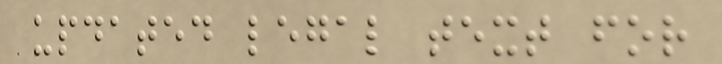updated legal text for
